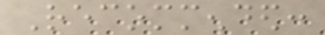Recommended:
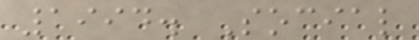1994. Social
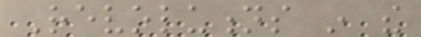Revolutions in the
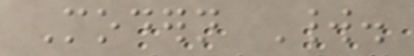Modern World.
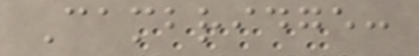Cambridge:
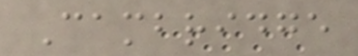Cambridge
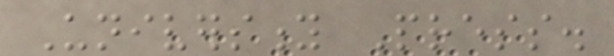University Press.
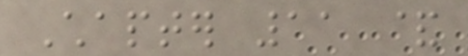Chapter 11 &
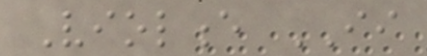Violence II
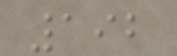192
